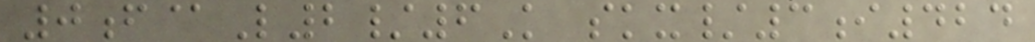0f@L2/6K skx/3i424
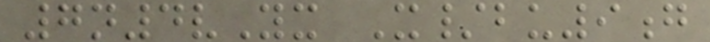7n4vYx X/bu9g
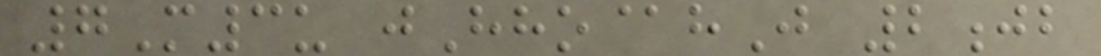7M3u jHho@hJ 2jb
